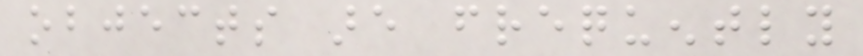objects are frequently
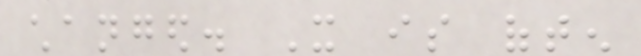changed. It is often
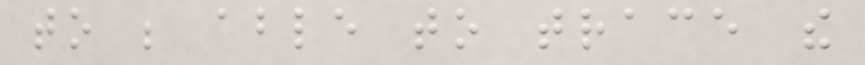to be able to trace the
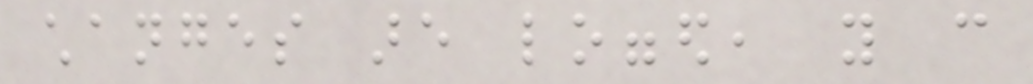changes are logged, you can
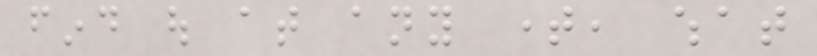find out at any time, what
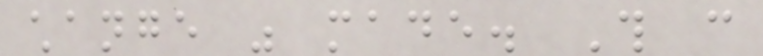change was made. This can
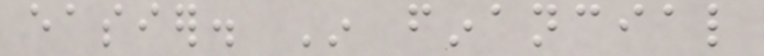easier. In financial
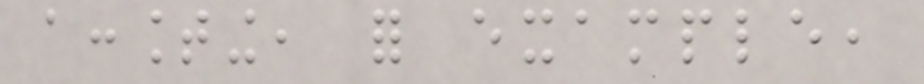accounting, for example,
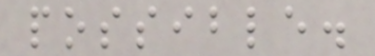possible.
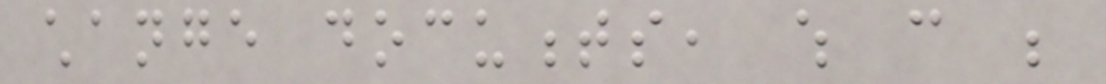change documents, which can be
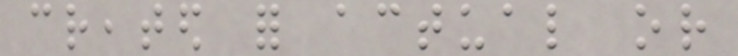created for actual or
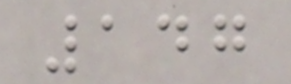147
